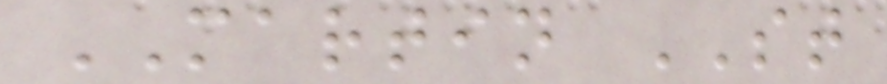MARTIN ST
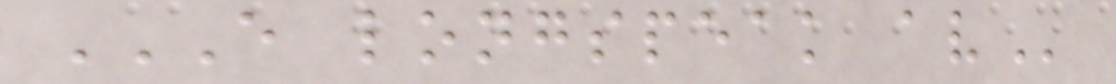E LONGSPEAK AV
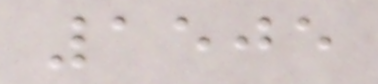1505
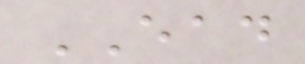EAD
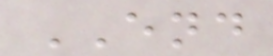END
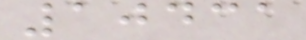10431
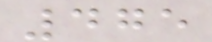475
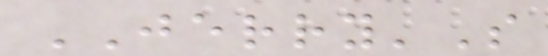JERRY'S
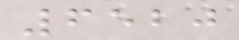6520
